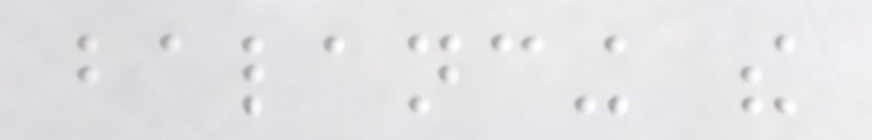balancing the
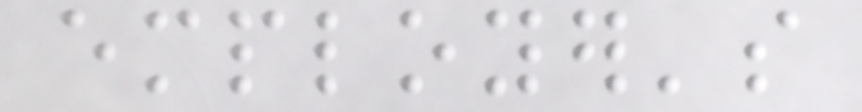employer's
